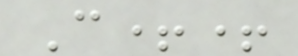C++
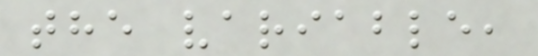the variable,
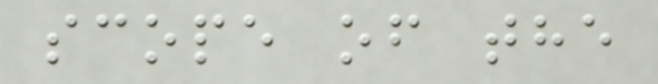scope of the
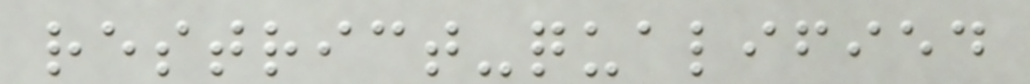restrict-qualified
